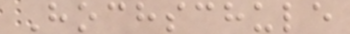Hochschule
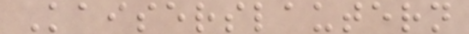Kaiserslautern
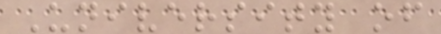University of
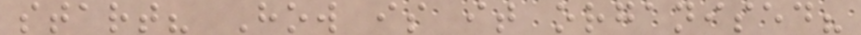start? How is it organised?
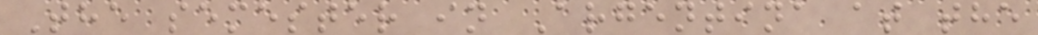The semester in Argentina at the
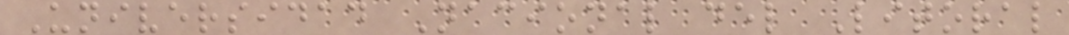Universidad Nacional del Litoral
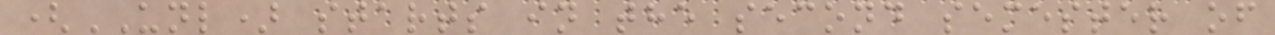(UNL) starts in the second semester of
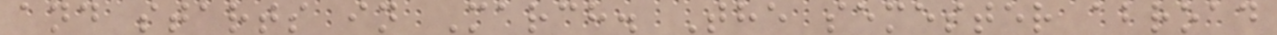and starts in March. The semester abroad
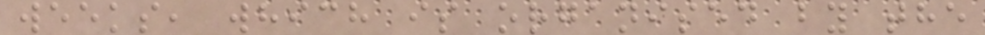weeks, which is organised by the
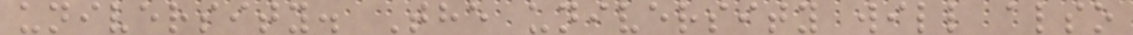university. The university will also
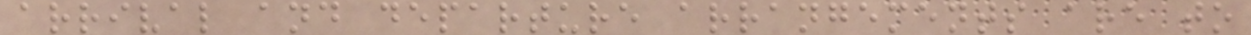arrival and departure arrangements are to
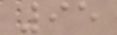95
